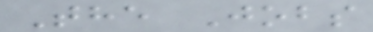The Jobs
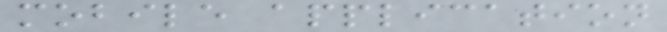mobile application
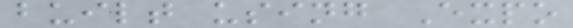built using Expo
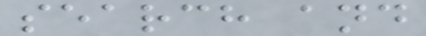search and
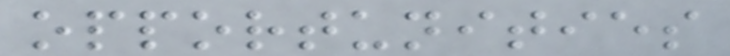opportunities
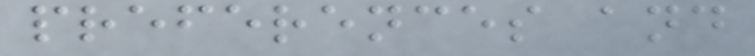preferences and
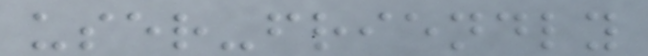user-friendly
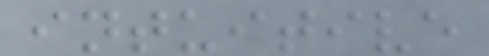intuitive
